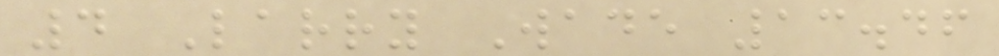4 Larry Wade 13.46
